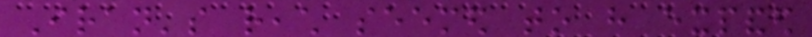Iran's reach seemed to have expanded
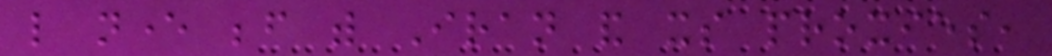like never before with Iran and its proxies,
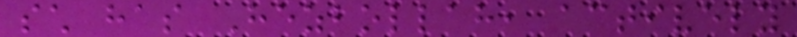such has Hezbollah, actively
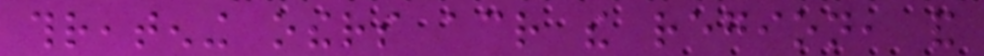threatening others across the region, and
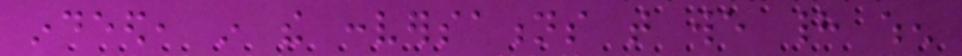indeed, in the conversations that we had when
